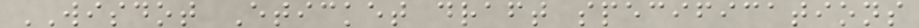WISDOT Eticket draft specifications
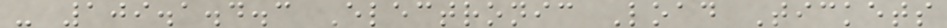- 109.1.4.3 Electronic Load Tickets
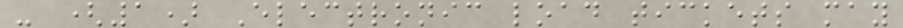- (1) Electronic load tickets may
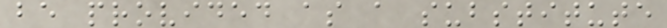be provided as a substitute
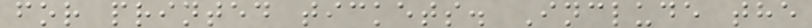for printed tickets. Include the
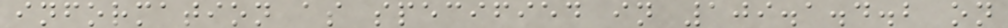information as specified in 109.1.4.2 on
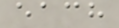each
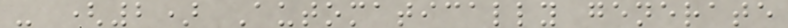- (2) Automatically generate
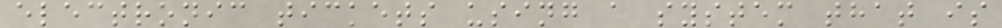electronic tickets using a system that is
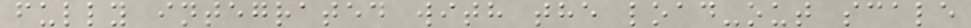fully integrated with the load-out scale
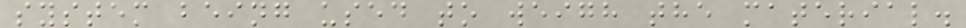system being used to weigh the material.
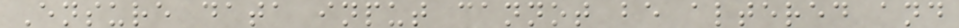Ensure data input cannot be altered and
